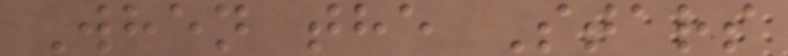When the Stars
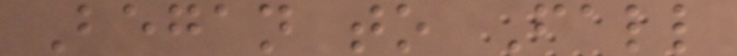Began to Fall
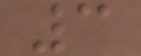3
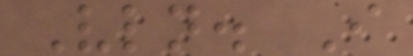Vln. I
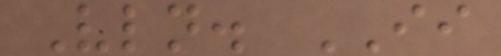Vln. II
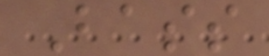Bass
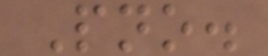Pno.
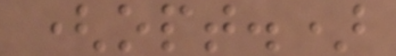(opt.)
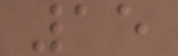15
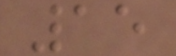15
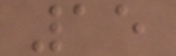15
